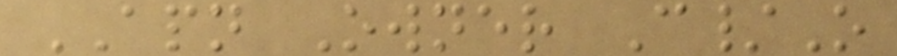APN Owner C/O
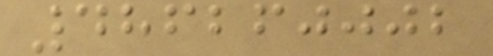486260002
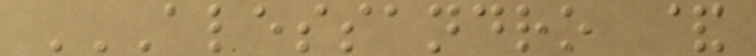ALESSANDRO &
